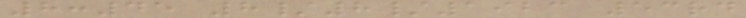8:45 8/8/1923 53rd
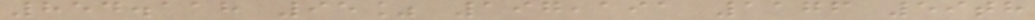854.118 95% 197,191 1176 59th
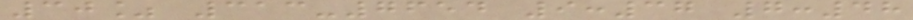30% 313-7654 9:37 7:48
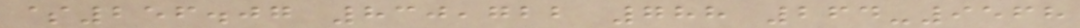$256.07 830,722 788 264-9568
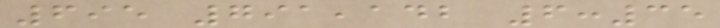695 791,142 6:35
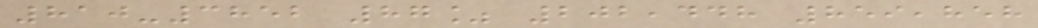810-3852 87% 202,448 859,858
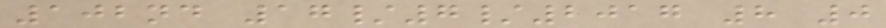102nd 17/7/2017 8 0
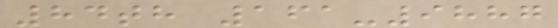84th 161-9887
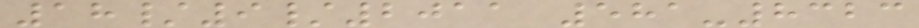18/9/2011 581-8323
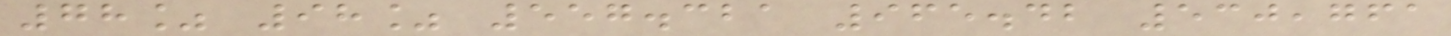78% 98% 557.321 965.42 530,761
